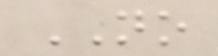NO
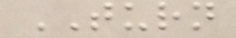TURN
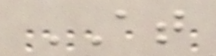AT
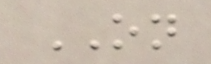ON
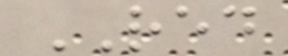RED
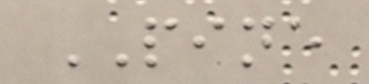PINE
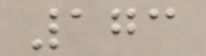173
